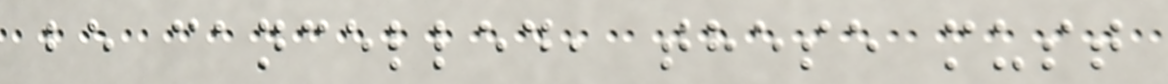be cancelled, these must
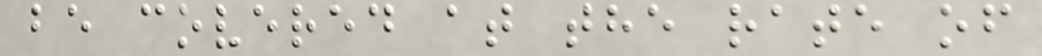be covered at the rate of
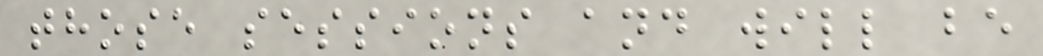those sessions and will be
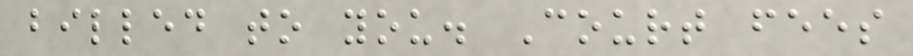billed to you. Court fees
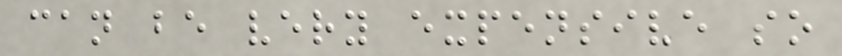can be very expensive so
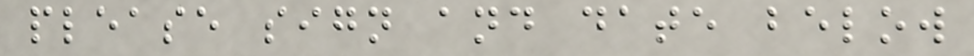please sign and date below
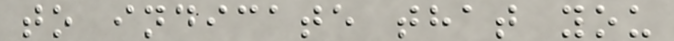to indicate that you
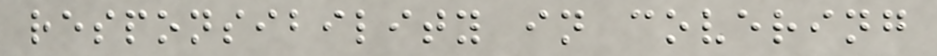responsibility in covering
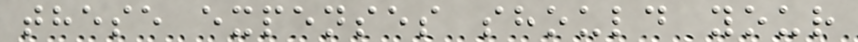these expenses should your
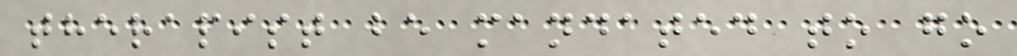therapist be mandated to go
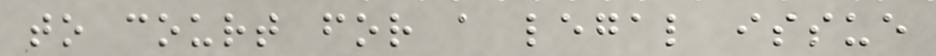to court for a legal issue
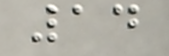14
